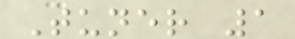Tuner 1
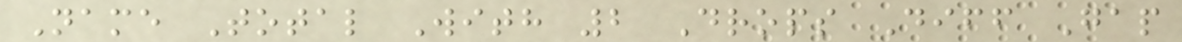Name Total With 2 Drops Diff Gap
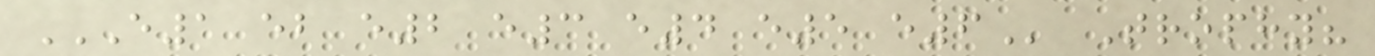E1 EB E2 E3 E4 E5 E6 Trophy?
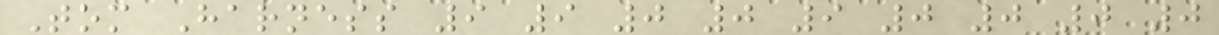Tom Harness 9 9 0 0 9 0 0 0 0
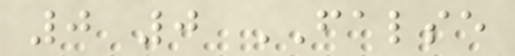0 0 FALSE
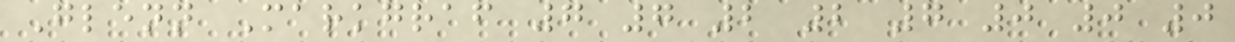Glenn Markgraf 7 7 2 2 7 0 0 0
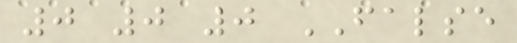0 0 0 FALSE
